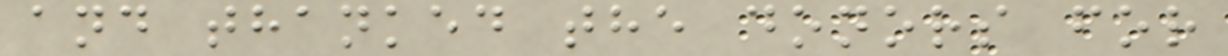and thanked the donors for
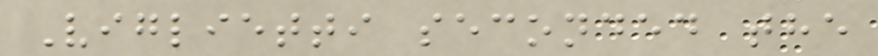Viglietti seconded the
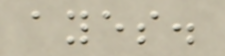ayes.
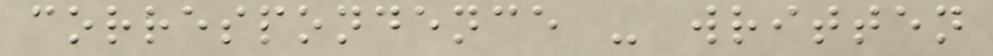correspondence - written
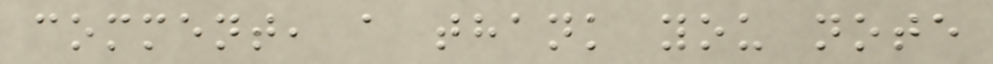comment, a thank you note
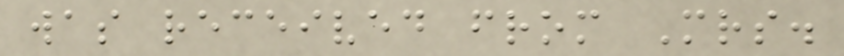was received from Mrs.
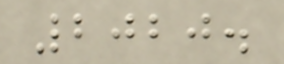2020.
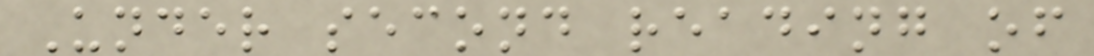Under second reading of
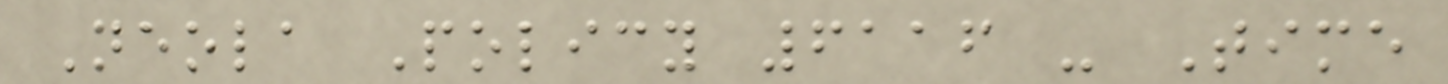Neola Policy 6116 - Time
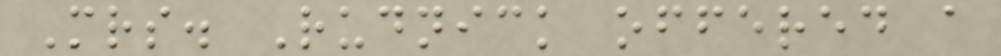Mrs. Rudnick offered a
